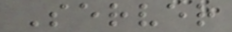Server
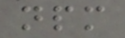npm
